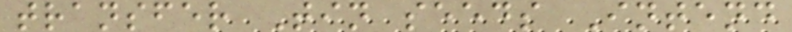transfer Tin seeds Intend
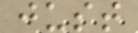just
